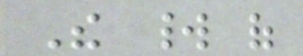The world of
